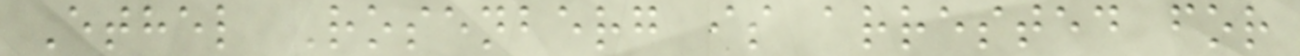Ethel Rosenberg is arrested for
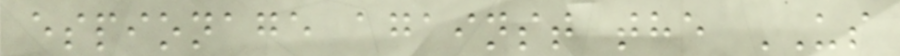espionage against the US
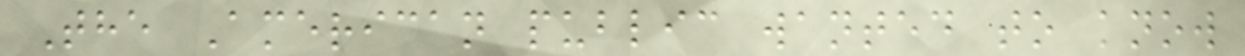The American public wanted to know
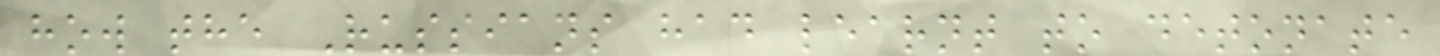how the Russians had learnt to detonate
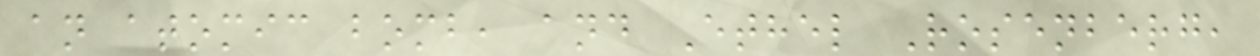an atomic bomb, and Ethel Rosenberg,
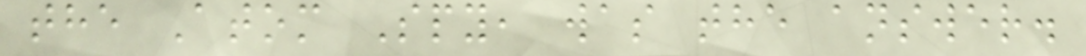the Atom Spy, was the answer.
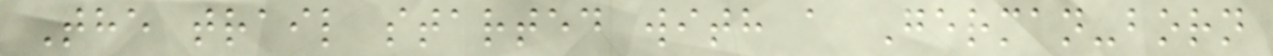The trail started with a German-born
